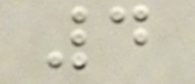4
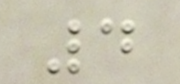4
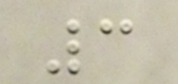3
